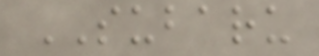SUBARU
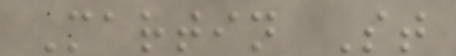Martin St
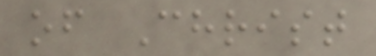of Christ
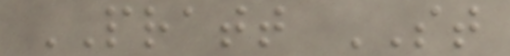PRATT ST
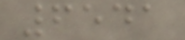6541
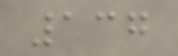137
